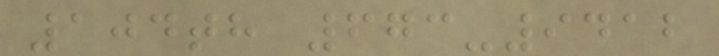104th 673-9412
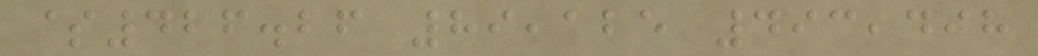$426.26 89,125 493,498
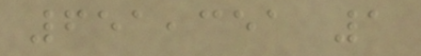651,351 1
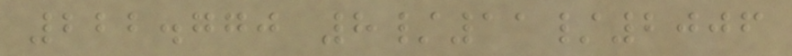222.770 8/11/2006
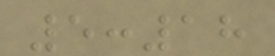5:18
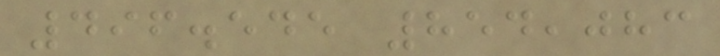496.545 854,083
